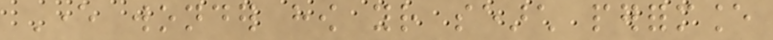Ever wonder how your search performance
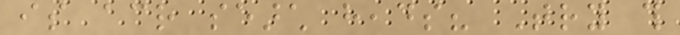is across search heads? Try this
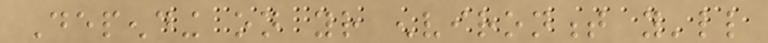Depending on your environment you'll
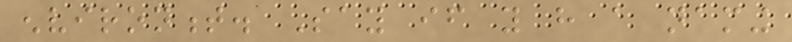environment. Say if you have a naming
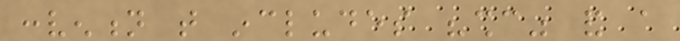convention that includes "shc" and a
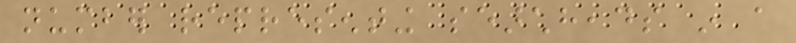number representing searchheads in a
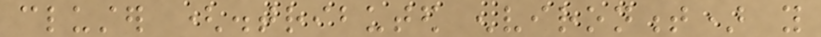cluster (distributed environment) you
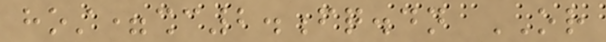host=shc2.fq.dn OR
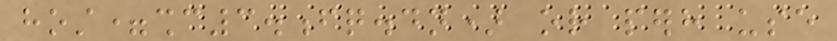host=shc3.fq.dn) or perhaps use
